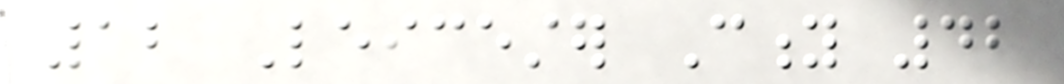12 Leicester City 42
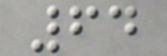64
